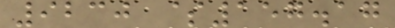9230 $157.17
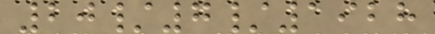20/7/1928
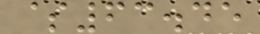$63.45
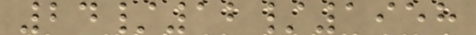24/12/1958
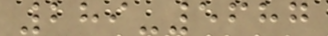289-5687
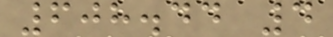608.44 4
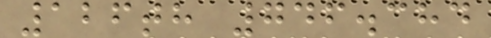126th 746.384
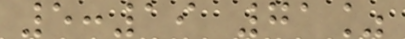5:19 71%
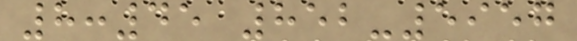8:45 852-5957
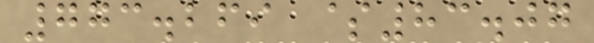773.269 $83.07
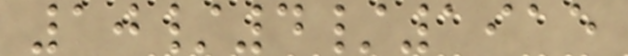10/4/1915
